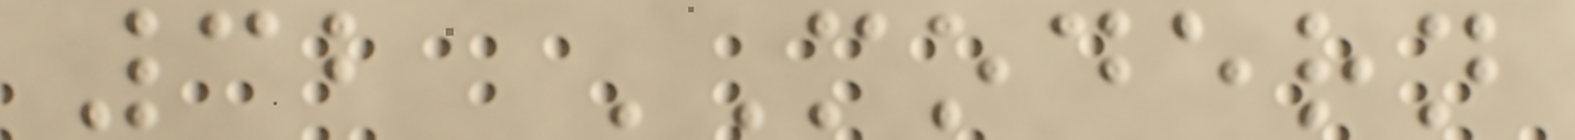32 MODERN
